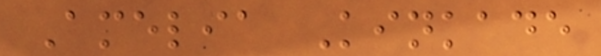Amelia Kinkade
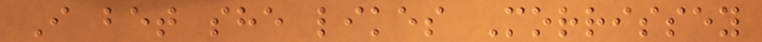I bet she likes Morrissey
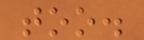too.
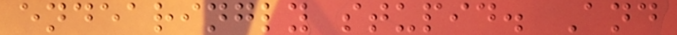endearingly stupid. And
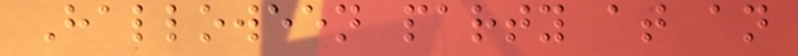Halloween party at an
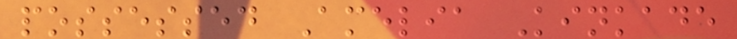possessed Amelia Kinkade
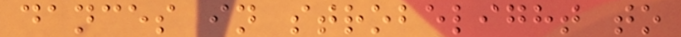dances in strobelight to
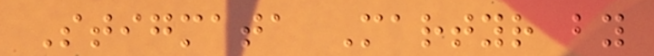Stigmata Martyr by
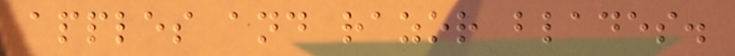apples and razor blades.
